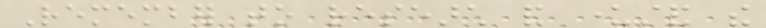Remember to research and understand the
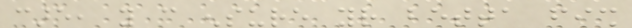care, you can ensure your betta fish
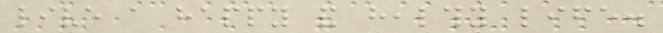live a happy and healthy life.
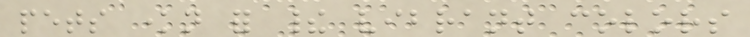pets known for their vibrant colors
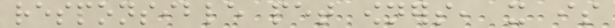responsible pet owners, it is
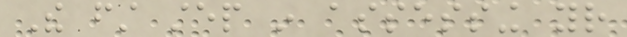The first step in assessing your
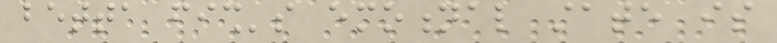betta fish's emotional state is
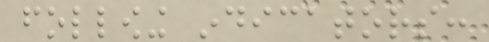following indicators:
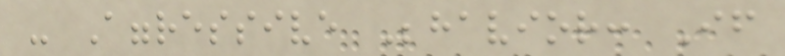- Aggressive Behavior: If
